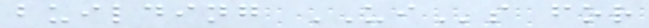building UIs for
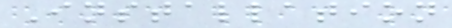Installation
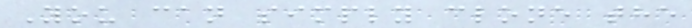You can simply clone the
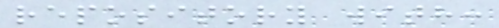repository with:
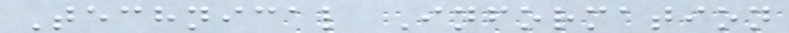Technical Information
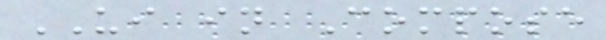UI in Compose
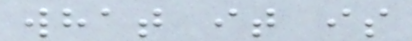what it is
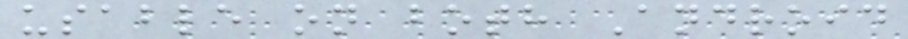usable on both Android
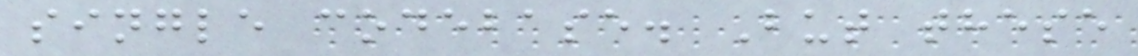single codebase. But these
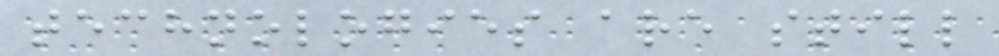technologies are still
